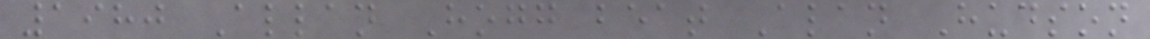1980 Allan Hogg beat Alan Hudson
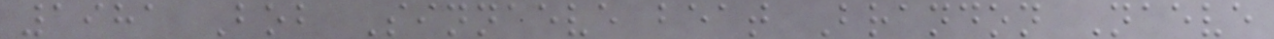1981 Bob Sinnaeve beat Brandon Naeve
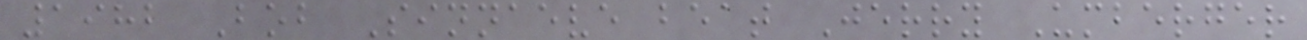1982 Bob Sinnaeve beat Jerry Umberger
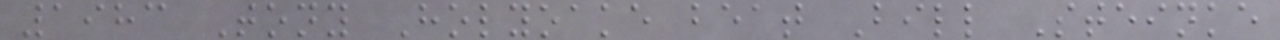1983 Tony Holyoake beat Bill Steinke
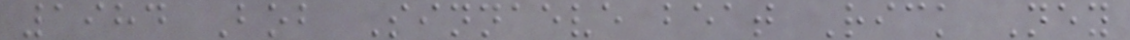1984 Bob Sinnaeve beat Rick Ney
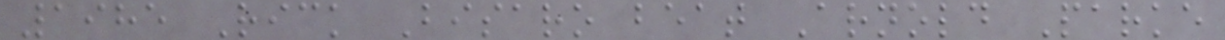1985 Rick Bisaro beat Arnold Parke
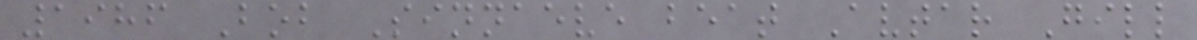1986 Bob Sinnaeve beat Avtar Gill
